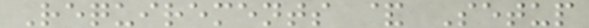Requirements & Setup
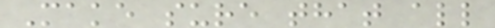Make sure that all
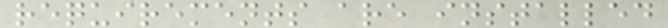requirements are installed
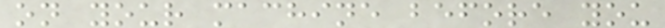on your machine before you
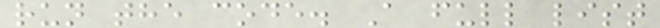run the code. A full list
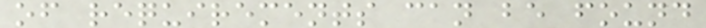of requirements can be found
